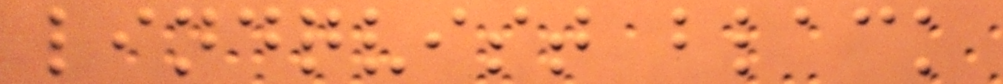lindqvist black
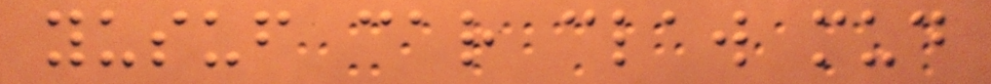yusuf car claw mud
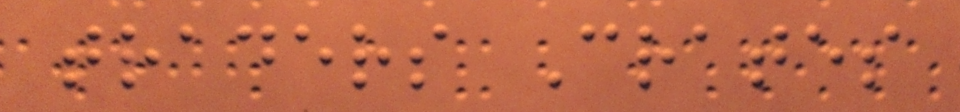traders Crates
